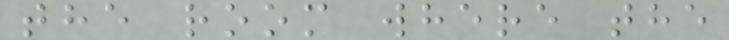the room where the
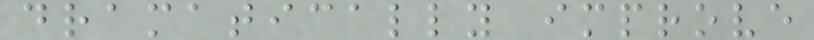dramatically improve
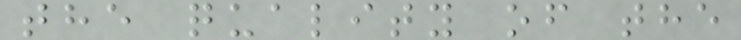the quality of the
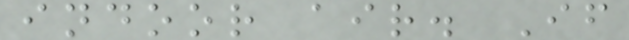indoor air. If
